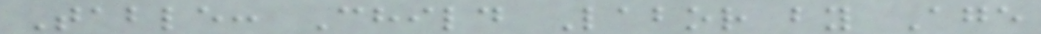Table: Child Labor by Age
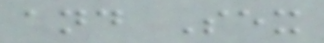and Sex
